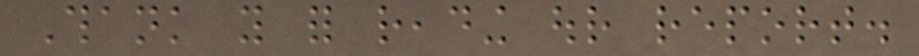Thank you for reading our report.
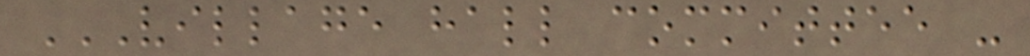VILLAGE HALL COMMITTEE -
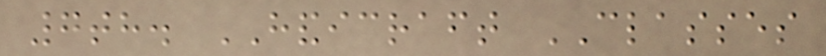7th. HANDICRAFT CLASSES
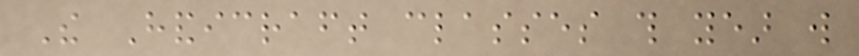The Handicraft classes this year will
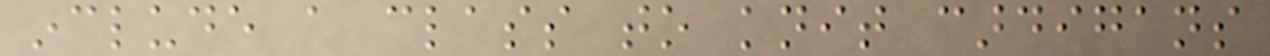include a class to knit cardigans
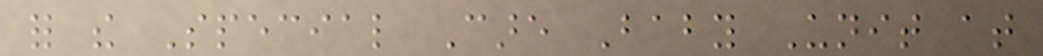for the Special Care Baby Unit at
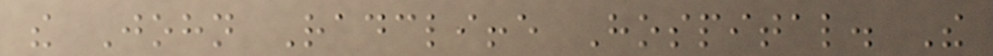the John Radcliffe Hospital. The
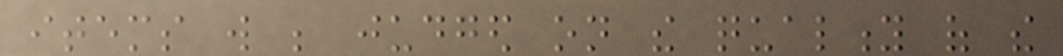items will be judged on the quality of the
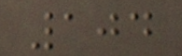104
